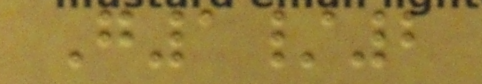G1/2
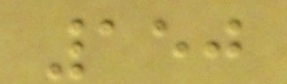150
